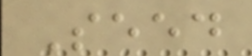Seed
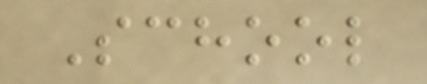School
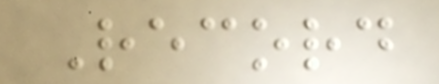Record
